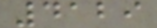4129
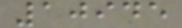10945
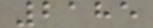2185
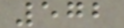572
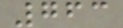763
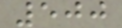500
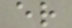er
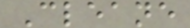Cleane
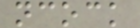ncock
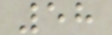58
